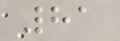81
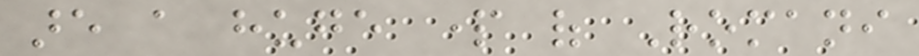are a huge part of Romani
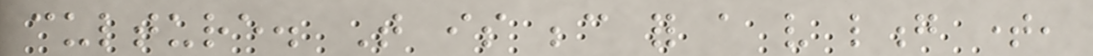culture. That is because for a very long time,
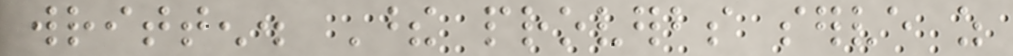written. These proverbs serve as
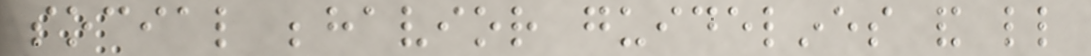social behavior guidelines and little
